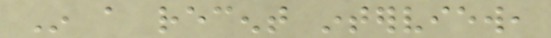In a recent interview,
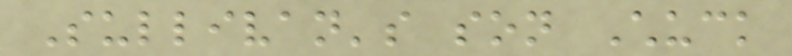Sullivan's son Chuck
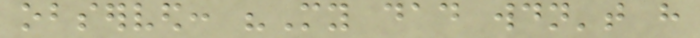observed: "My dad wouldn't have
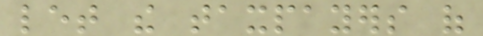let the taxpayers of
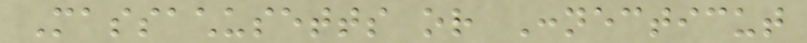Massachusetts or Connecticut
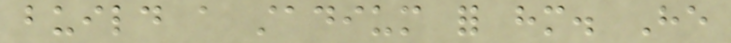build a stadium for him. He
